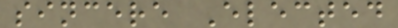sincere Elected
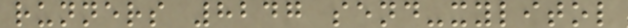runners 8247 send-xylitol
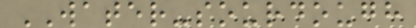WATER-sourdough
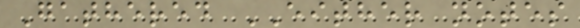Gathered EITHER notes
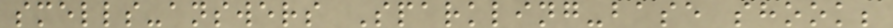smells-answers Sparkling-base shook;
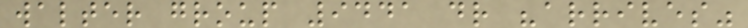walter group 9441 dr "arrives"
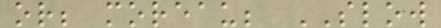or; moreau; SLOW
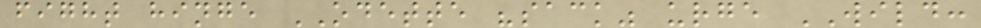fight hinge ODETTE "sack" urge WILD:
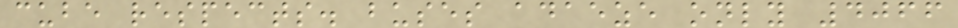cube respects. buses adaeze only 4066
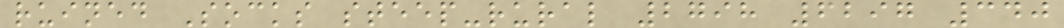ruined Socks steep-rural 2798 6297 340
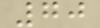70
